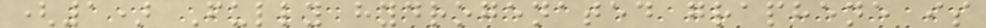(1) Fully hydrogenated graphene is
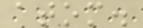atom.
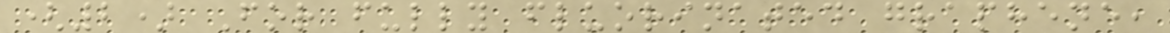(2) For fully fluorinated graphene,
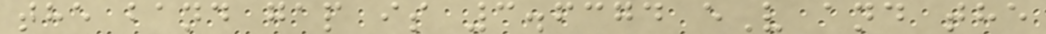the band gap is 3.6374 eV and the
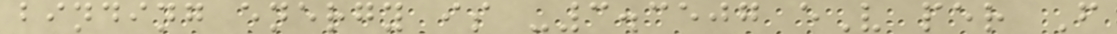binding energy is -3.3507 eV per F
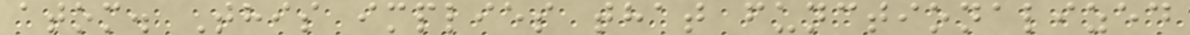atom. This implies that functionalized
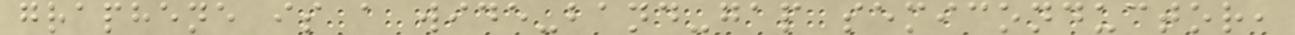graphene is a wide-band-gap semiconductor,
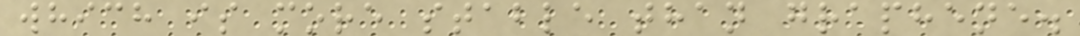which is more stable than graphene.
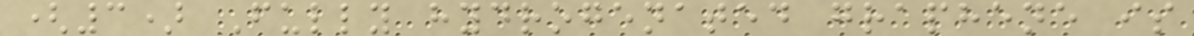(3) Fully hydrogenated graphene is
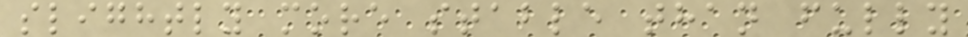slightly more stable than fully
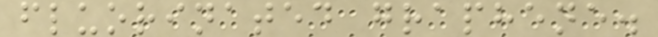fluorinated graphene.
